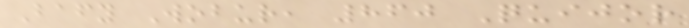Bafy Wobur, 860 Quijor
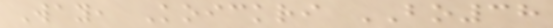Way, Koickri BO38
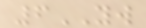6YW
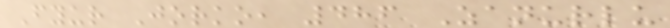Fyur Jorko, 486 Zanurlu
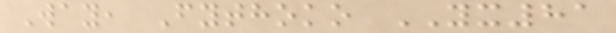Way, Fythoko YX81
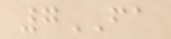7FA
